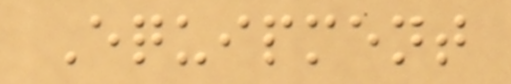Equipment
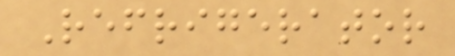Refrigerator
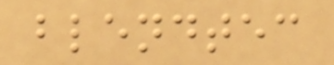blendtec
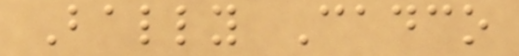Bally Cadco
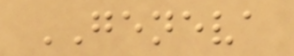GENEVA
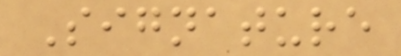Signature
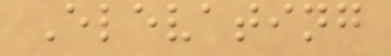Elevating
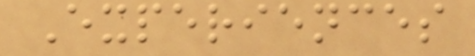Experiences
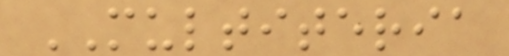MULTITERIA
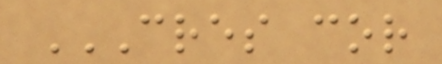CRES COR
